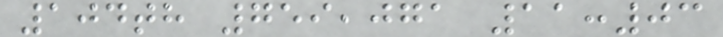104th 759,071 11:03
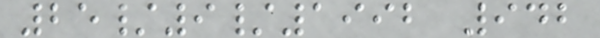25/9/1992 942
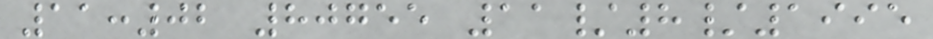11:02 80755 11/8/1995
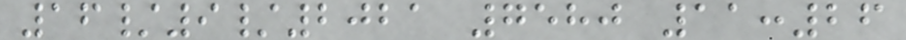16/9/2021 7580 11:26
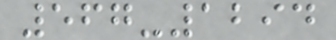567-1294
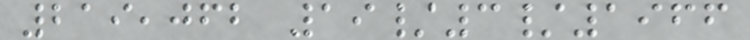219,062 19/3/1966
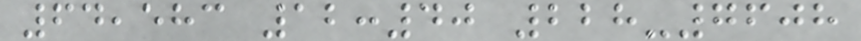64,583 12:40 228-7608
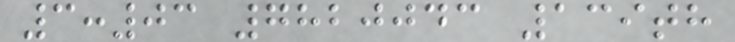3:03 7820043 139th
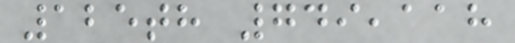125th 749,118
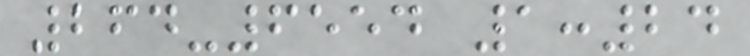264-6554 1:24
